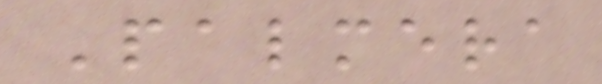Palmera
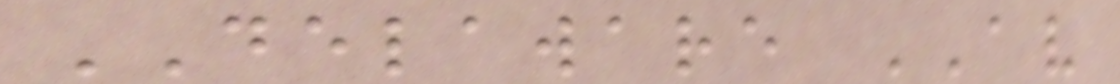DELAWARE AV
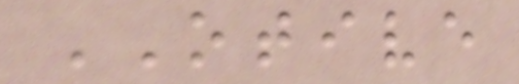OTIVE
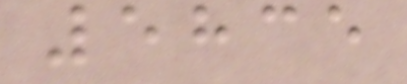5835
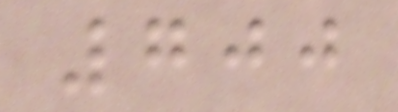700
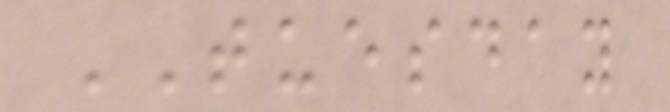TUESDAY
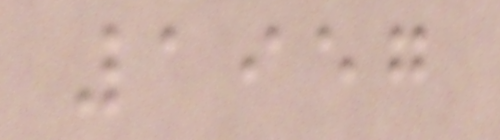1957
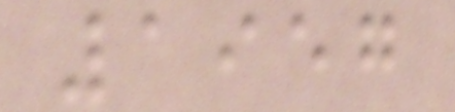1957
